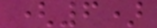(6)
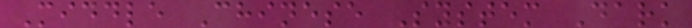Middle Chinese System Dark
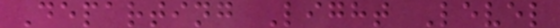Departing Light Level
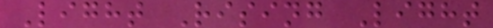Light Rising Light
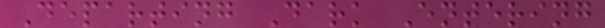Departing Dark Entering
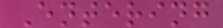Entering
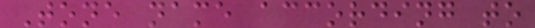Tone name according to
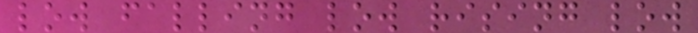low falling low rising low
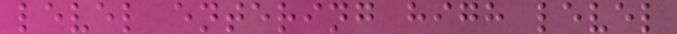level entering high level
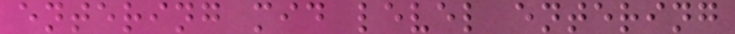entering mid level entering
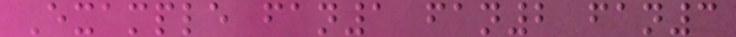Example fan1 fan2 fan3
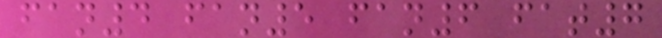fan4 fan5 fan6 fat7
